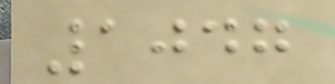1047
